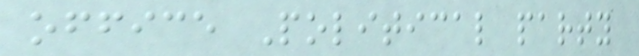office Political party
